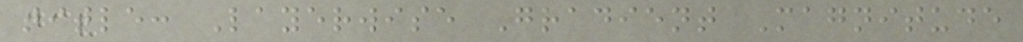title: Layerwise Gradient Magnitude
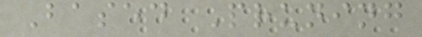Based Pruning
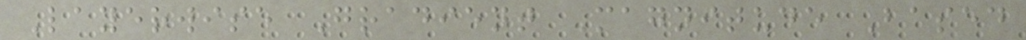Layerwise Gradient Magnitude Based
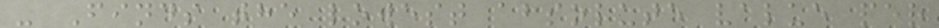- Finds the lowest absolute value per
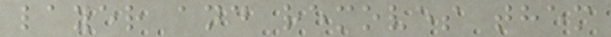layer and removes them
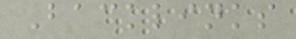Backlinks
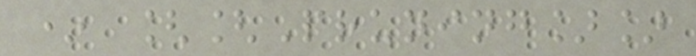* [[Pruning]]
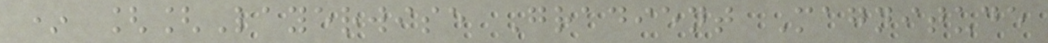* [[Layerwise Gradient Magnitude
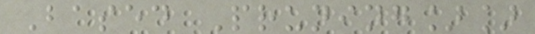Based Pruning]]
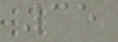35
